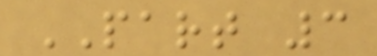PART 3
